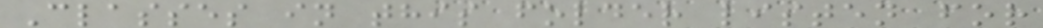Classes in this folder listen for
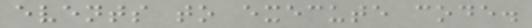events to execute code.
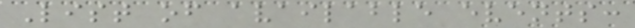List of available events:
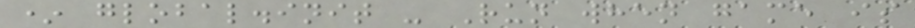* global.init - Run when game is
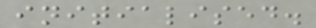initialised.
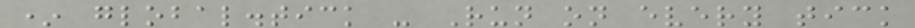* global.tick - Run on every tick
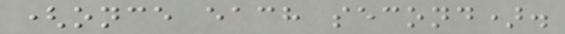(once each second).
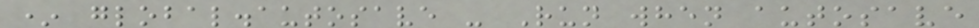* global.autosave - Run when autosave
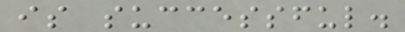is successful.
